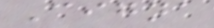Cigna
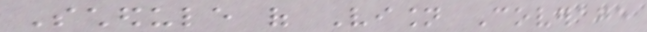Schedule of Vision Coverage
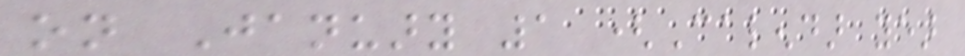on January 1 (Calendar year
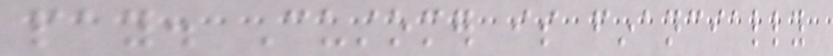pay. Customer is financially
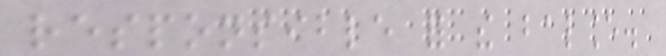responsible for the balance.
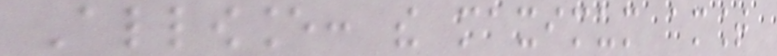Allowance: the maximum amount
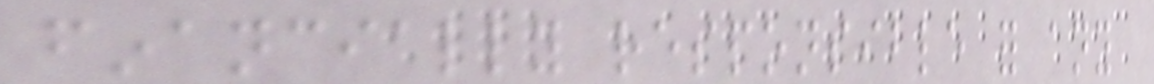financially responsible for any
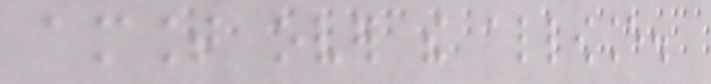amount over the allowance.
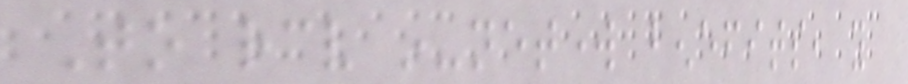To receive in-network benefits, you
